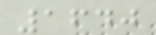1640
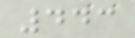443
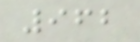962
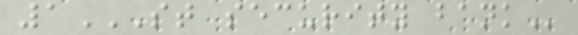1ST SECURITY BANK
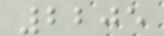2205
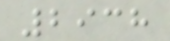2938
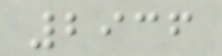2936
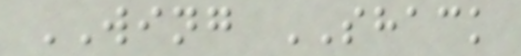WING SHACK
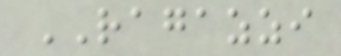RAGAZZI
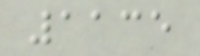1135
